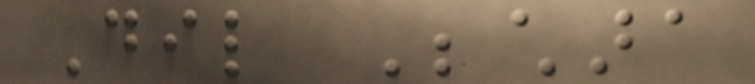Dil Bechara
